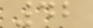42
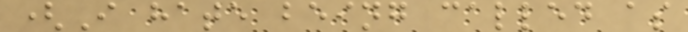(I hate being called as
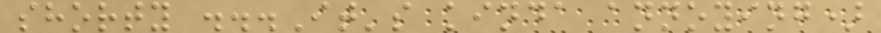shorty ...It's kinda annoying)
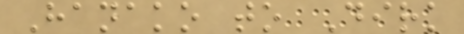Hanako to Dirk
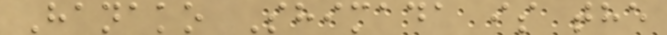Hanako Shimada is the
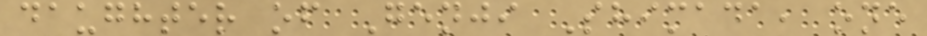daughter of Genji Shimada, one
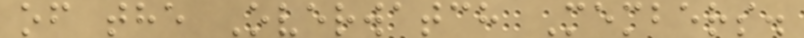of the Overwatch Members.
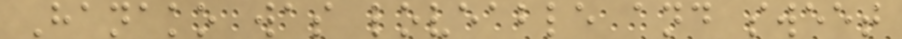Hanako was loveable and sweet
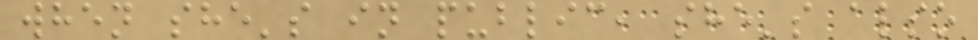when she's in public, she's also
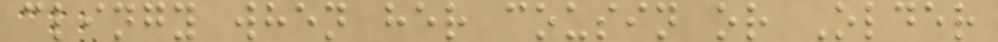clingy when her cousin or Older
